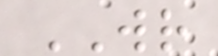WR
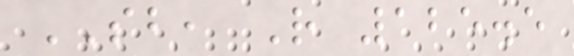SB, R 125.5
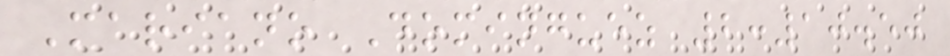Mariano Dominguez 2:10.50
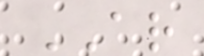AR
